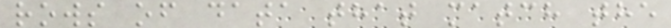rows of data that match the
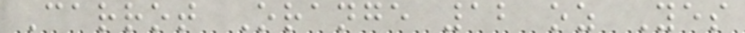Carrot Orange 12 oz Yes
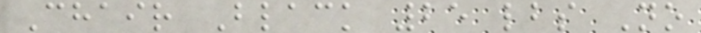Chair Black 25 lbs No
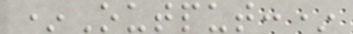*Output:*
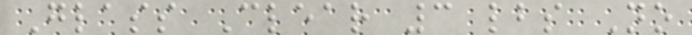Glass Clear 3 lbs No
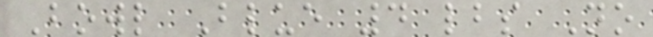Bowl Blue 4 lbs No
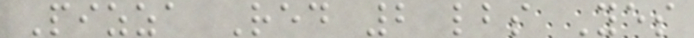Pizza Red 2 lbs Yes
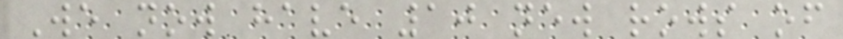We now have 10 new rows of
